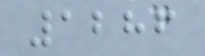1286
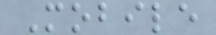Mobile
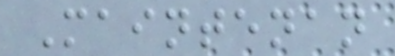Maintenan
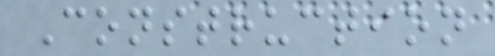Construction
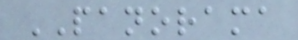PANORAMA
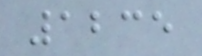1235
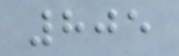805
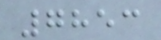7853
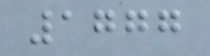1777
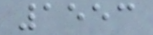1553
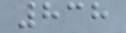838
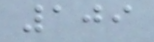109
